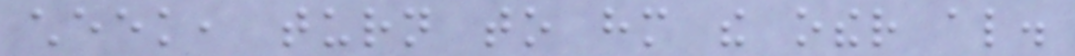cheek, turn to him the other also.
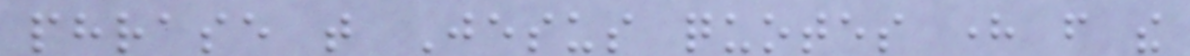phrase that Jesus quotes here from the
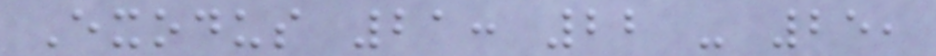Exodus 21: 22 - 25,
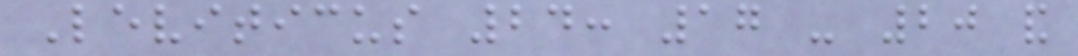Leviticus 24: 17 - 20 and
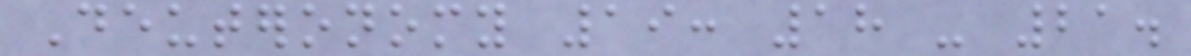Deuteronomy 19: 18 - 21.
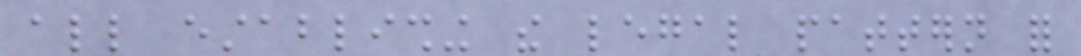all establishing the legal pattern for
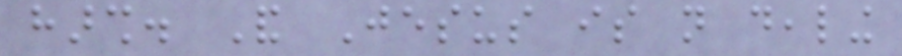harsh. And Jesus is not dealing
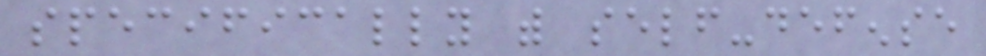specifically with self-defense
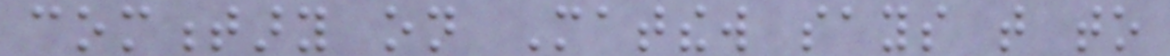commentary on Matthew says that to
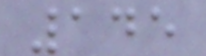145
